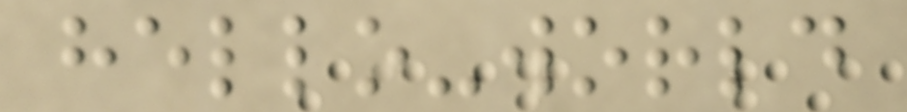hello-world
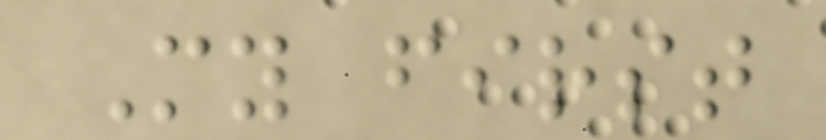My first
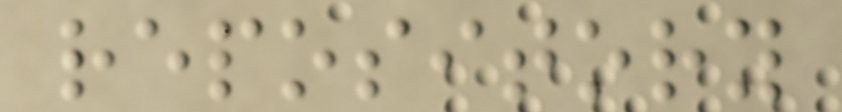repository
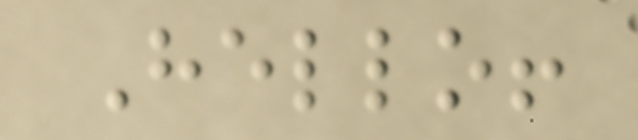Hello!
